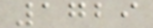1729
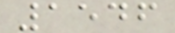1546
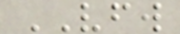VFW
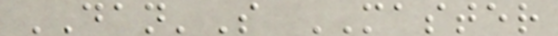DAN'S MASTER
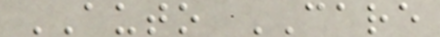AUTO CARE
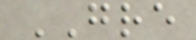GRE
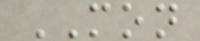MON
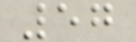57
